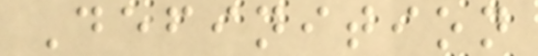Definition
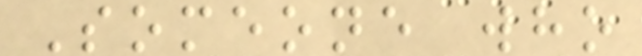Someone who
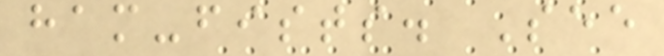ham-fists. See
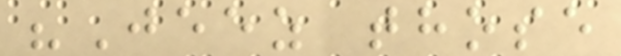"Jeez those
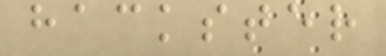hackster
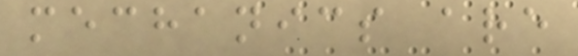mechanics are
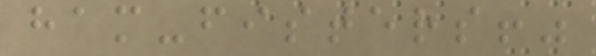ham-fisters!"
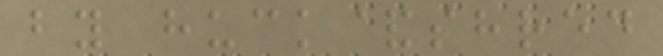by huck&shred
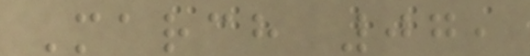March 07,
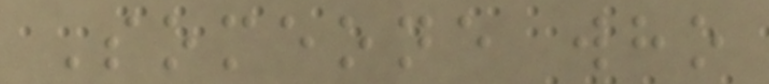Someone who
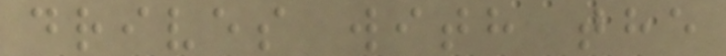drives with the
